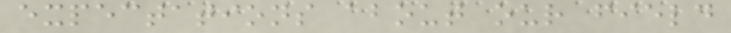expectations about our field
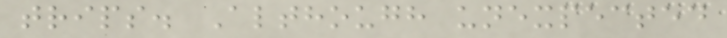trips. Although unexpected
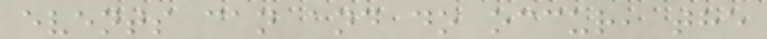events can and do occur, the
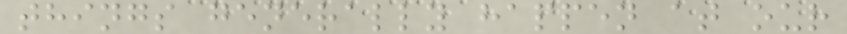things generally happen at our
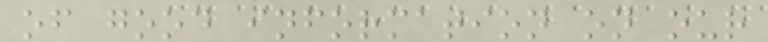of good information on our
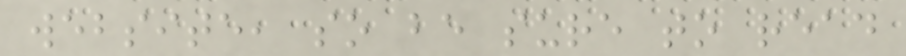website, so be sure to read
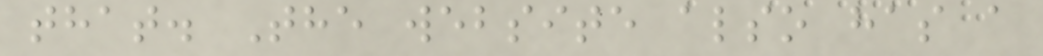that. The website also has a
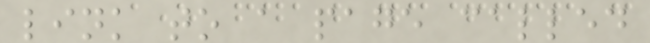link to a page called
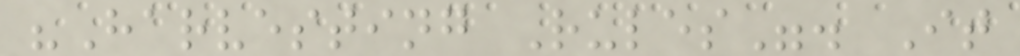"Harvesting Rules". It
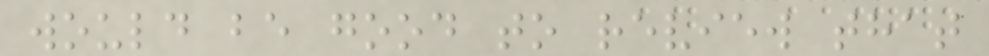would be good to review that
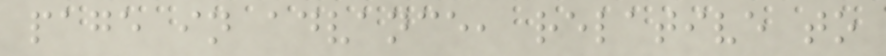page in advance, relative to
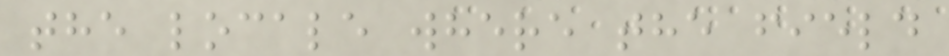the locale where the field
